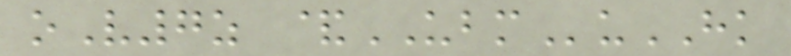oV7z &UBMuHK
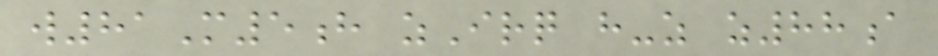w81M5h zIrq h-z z88a
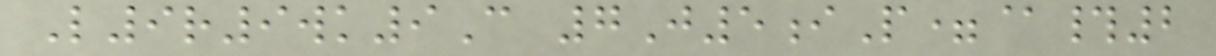L9r9wk9C 7J5iP=@#2
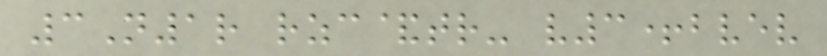3N1r rzc&tr- v3+bvev
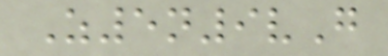Z5n9vG
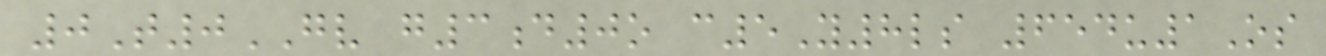0T0GV g3d0o c5Y8ls 654u1Os
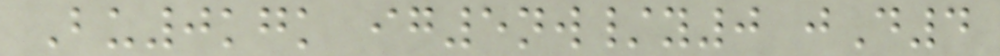Bu0kgk ig5nw/y0 jD4
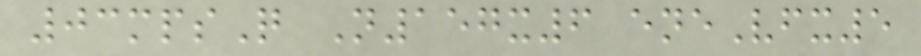03mpsQ N157x6 eneVfx5
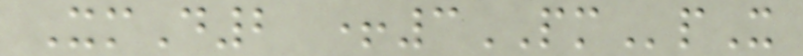XmD2 +3PMpX
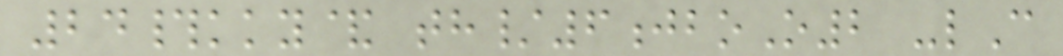24#kky& th/6jboO2 -lC
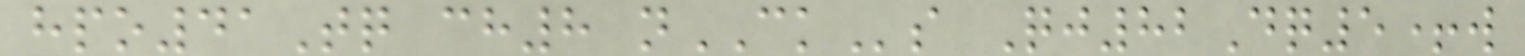hpo41Tq ch8 nCKs Qj82Dq5+w
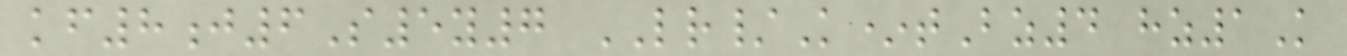kf8j6S5y7 LR/K*tBz4 hz1K
